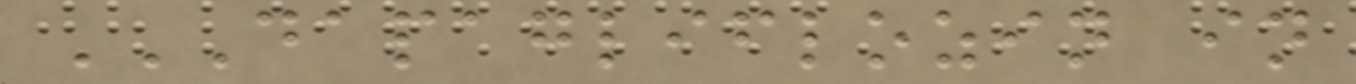DAPAGLIFLOZIN IN
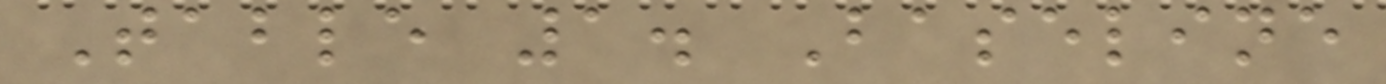Table 1. Baseline
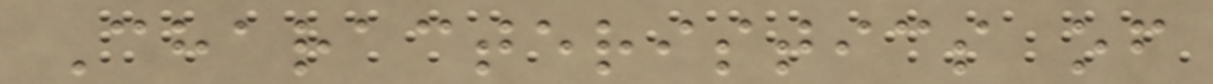Characteristics of
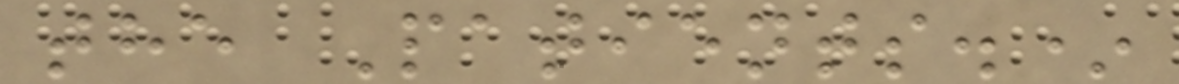the Patients.*
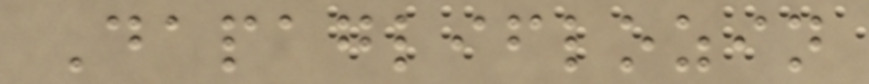Dapagliflozin
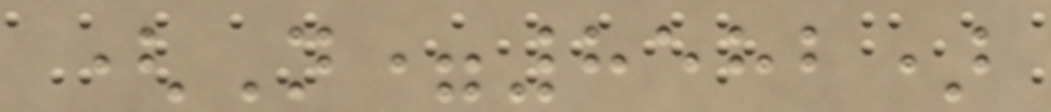(N=8582)
